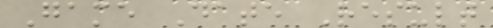Game Date Result
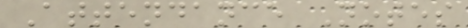Attendance Notes
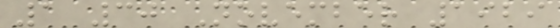1 30 November 1929
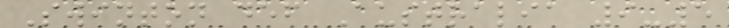Swinton def Australia 9-5
